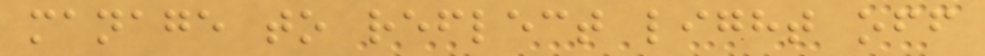manage to reflect light off
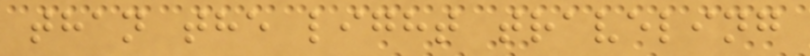than the light traveling
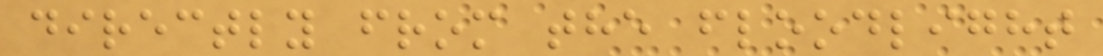directly from the floodlight
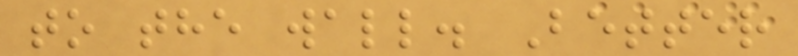to the wall. Better
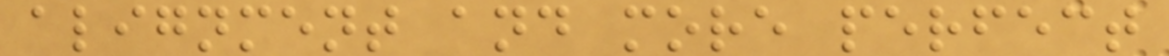alignment and more perfect
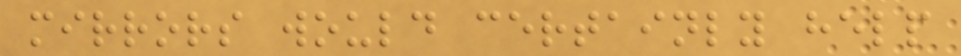mirrors would certainly help
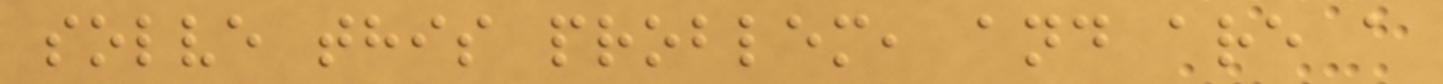solve this problem, and are a
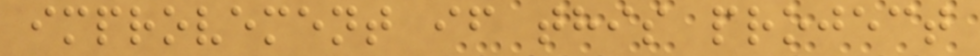improvement if this project
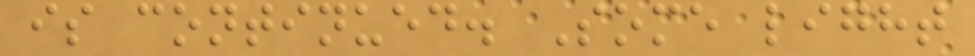is continued. Some light
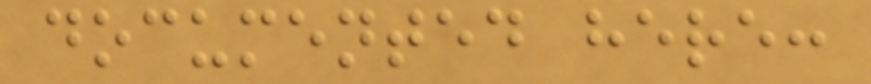documented here:
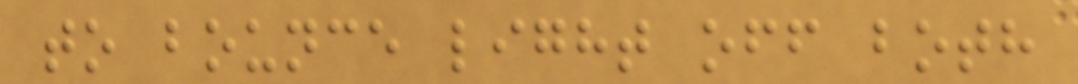to bounce light off both
